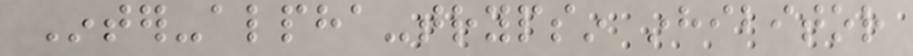Inter-alpha-trypsin inhibitor
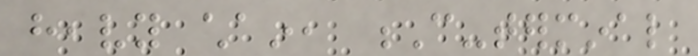heavy chain, C-terminal
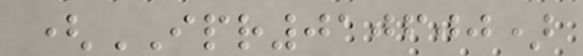(IPR010600)
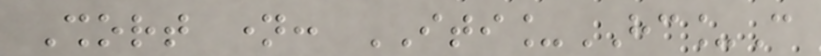Short name: ITI_HC_C
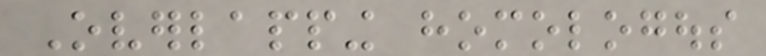Overlapping homologous
